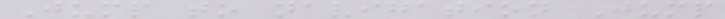Jump to navigation Jump
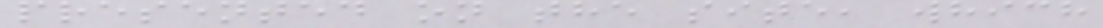presented on the site, which
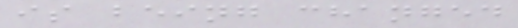is being changed
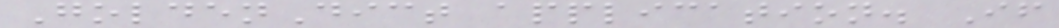GoldenDict application. If
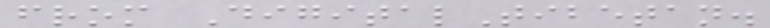from DigitalTibetan.
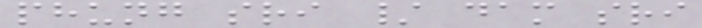phung sri / dam sri
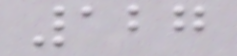127
